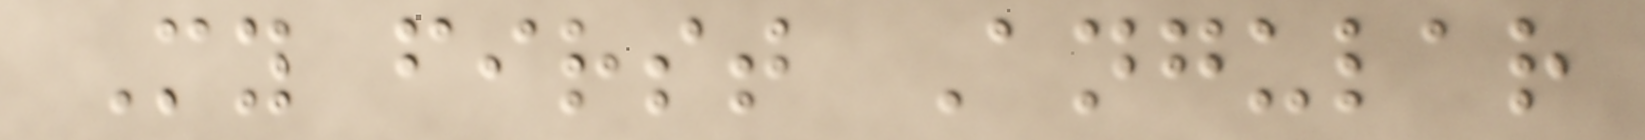My first Angular
